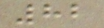82
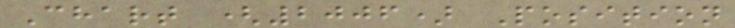Chart (2006) Position
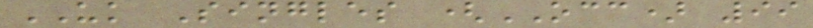UK Singles (OCC) 99
